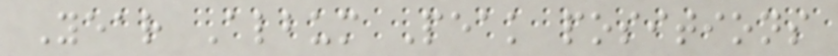Year Album Peak positions
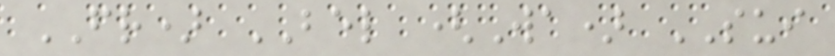FR) BEL (Wa) SUI
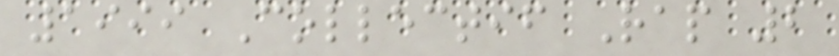1999 Collectif Rap 2
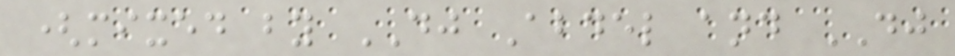(mixed by DJ Abdel and DJ
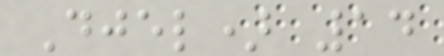Djel) 14
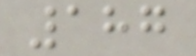187
